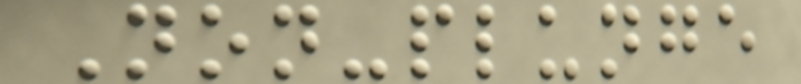Non-plunge
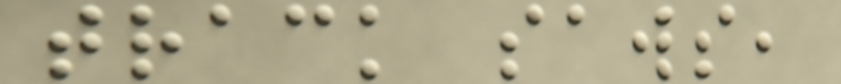track saws,
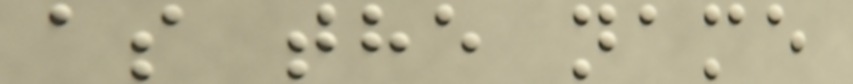as the name
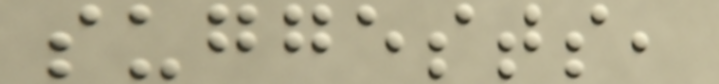suggests,
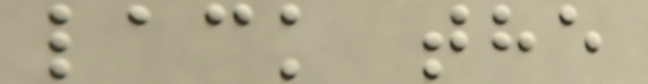lack the
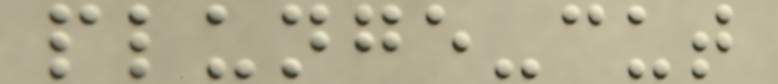plunge-cut
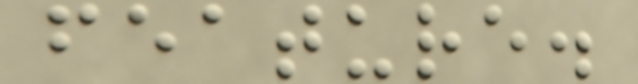feature.
